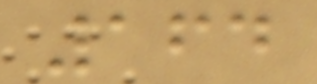164
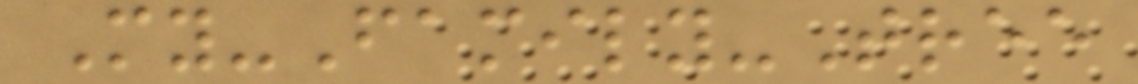My-Family-Tree
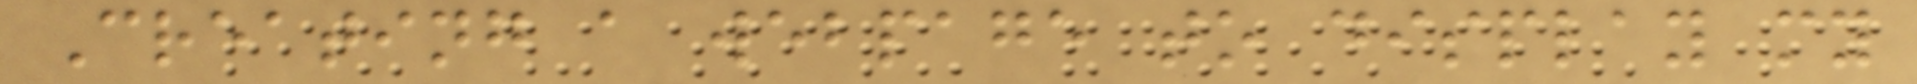Creating a webpage to display my
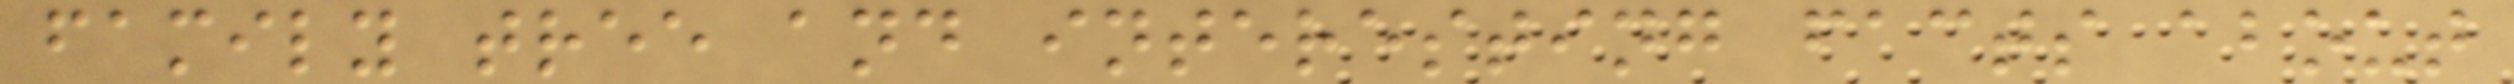family tree and interesting facts about
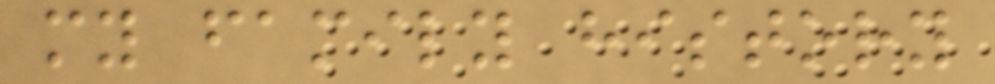my family history
